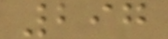297
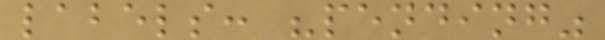labels: "pending"
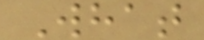What
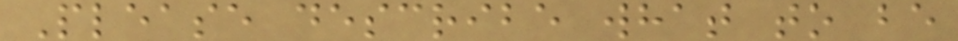Please describe what to be
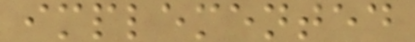implemented
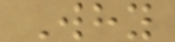Why
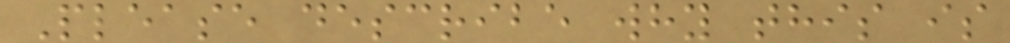Please describe why this is
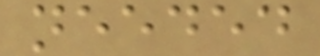needed
